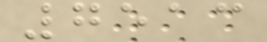7513
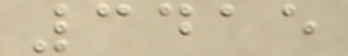3415
